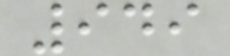949
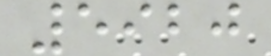5920
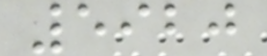5920
